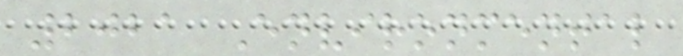2021 Environmental
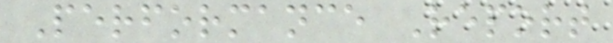Performance Report
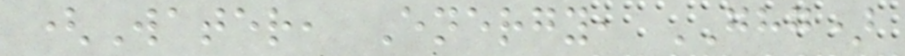(Water, Energy, GHG)
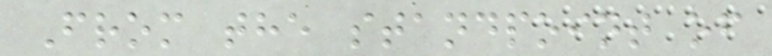From the standpoint of
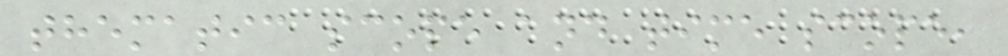thematic scope and time scope,
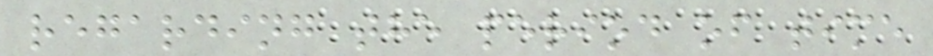regarding the period of time
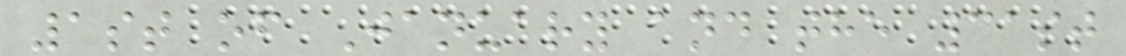1st of January and the 31st
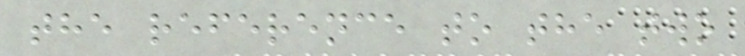the reference to the two
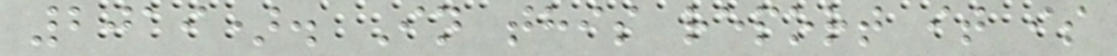2019). In this report it is
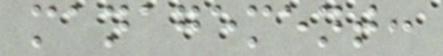management:
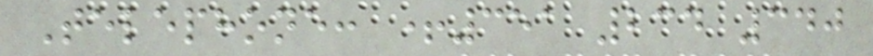Telephone: +351 234 340
